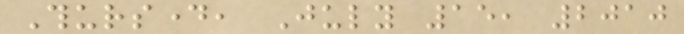Thursday, July 15, 2010
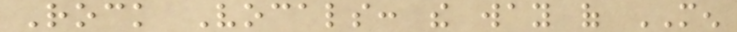Rock Vocals: the way of MEN
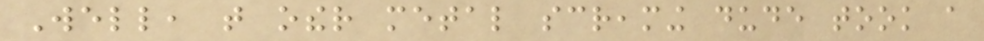Well, that other metal screaming dude took a
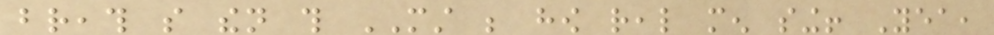breath so then this MUST be how real men sing! Yea,
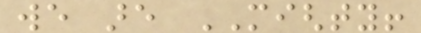we are MIGHTY!
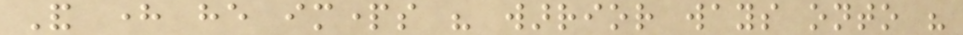And here he imparts his warrior ways onto his
